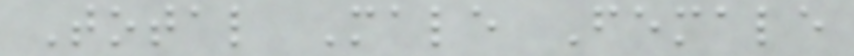Total Male Female
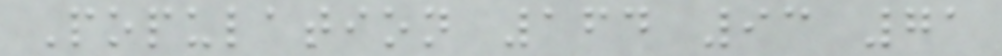Population 164 93 71
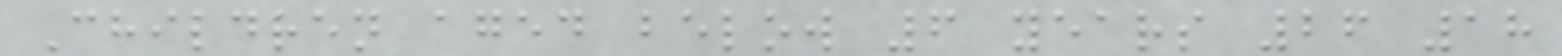Children aged below 6 years 26 18
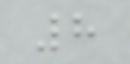8
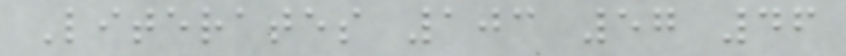Literates 103 57 46
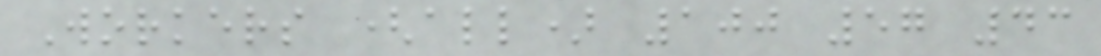Workers (all) 100 57 43
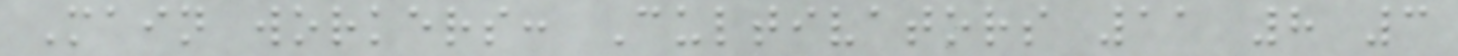Main workers: Cultivators 11 8 3
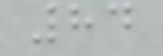84
